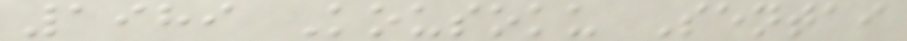1989 Kousoku Sentai
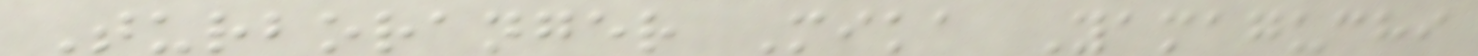Turboranger Mika Yamaguchi
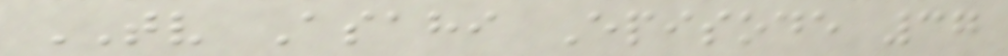TV Asahi Episode 37
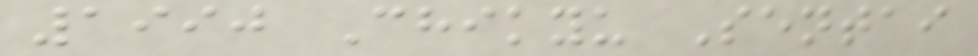1990 Chikyu Sentai
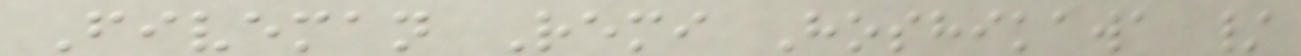Fiveman Remi Hoshikawa /
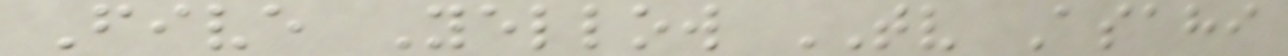Five Yellow TV Asahi
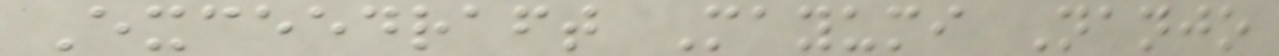Exceedraft Mayumi Nanjo
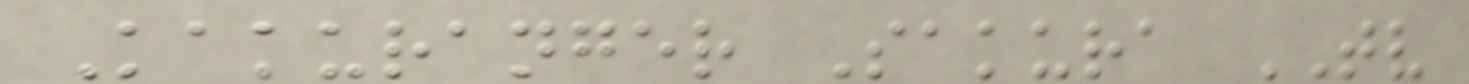Kakuranger Sakura TV
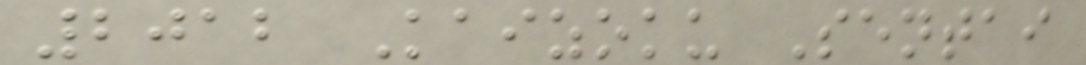2012 Kaizoku Sentai
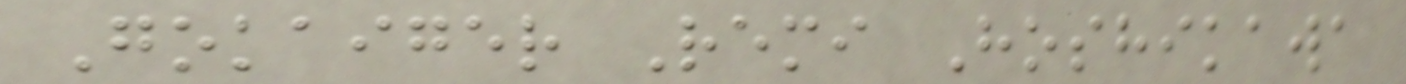Gokaiger Remi Hoshikawa
